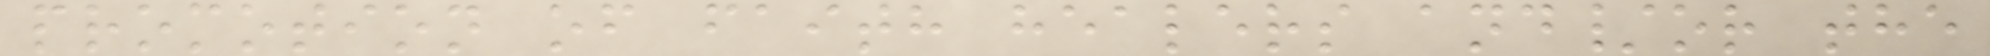promotion of faith healers and/or the
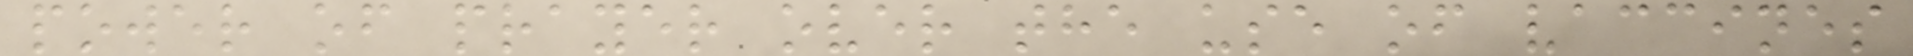power of prayer over the use of vaccines
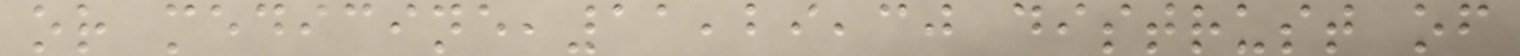or medicine,11,29,30 distrust of
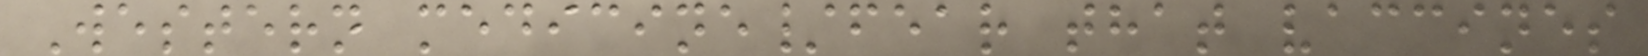Western medicine/fear that vaccines
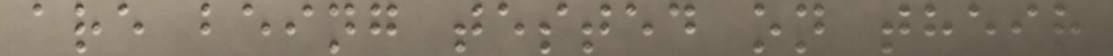are being tested on their
